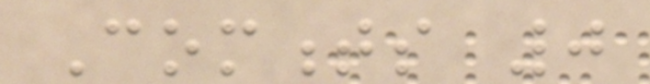Comments 0
